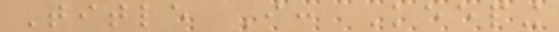Title I: Keeping
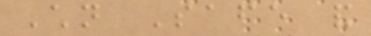Children Safe and
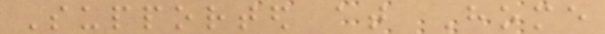Supported at Home
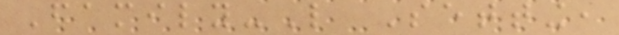Family-Like Setting,
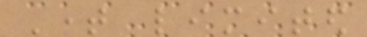Time limited
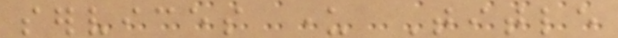services under Title
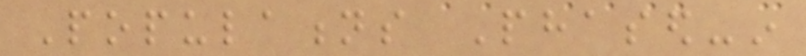Populations Phased-in
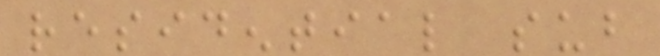residential sub
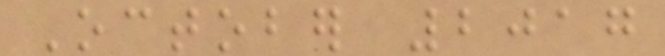October 2017
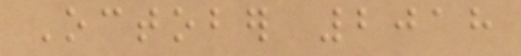October 2018
